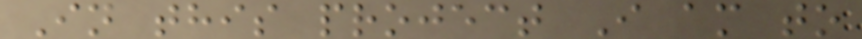In this project I am to
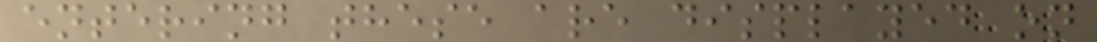entering these are displayed on
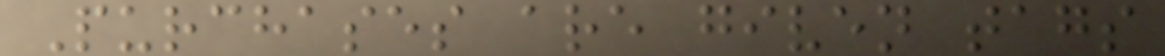Purchases are given tags
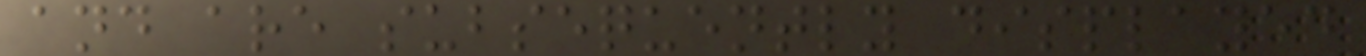and are subsequently displayed
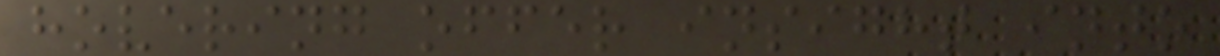hovering offer insight into
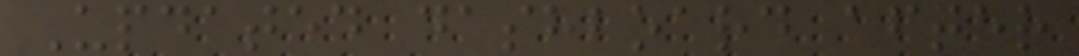Updated dashboard after
